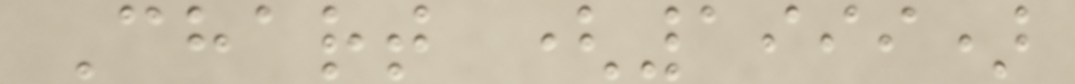Chart (1999)
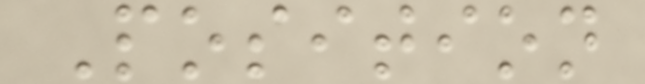Position
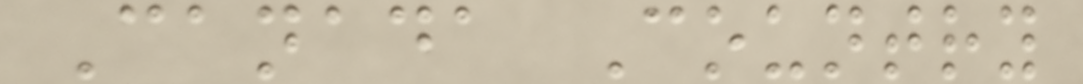Canada Country
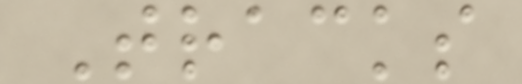Tracks
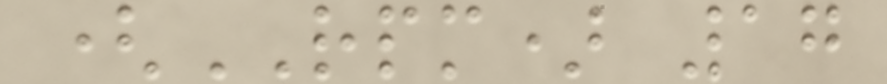(RPM) 17
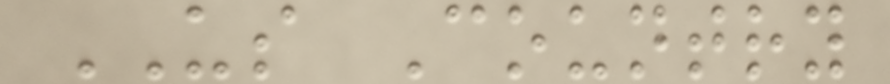US Country
